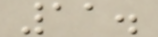11.
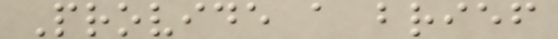Provide a brief
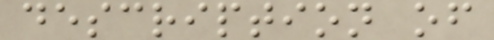description of
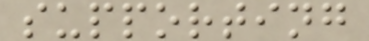supporting
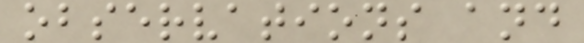observations and
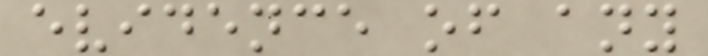evidence of any
